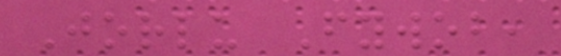Jorlu Fywob,
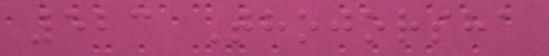523 Thojorsha
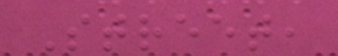Street,
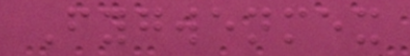Fygwenmex
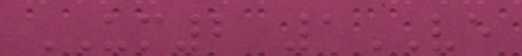UM2 1VE
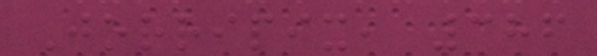Jorripix, 386
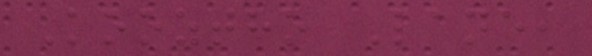Kooztho Lane,
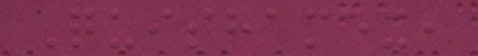Quishamex,
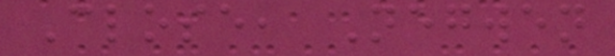Close, Negwen
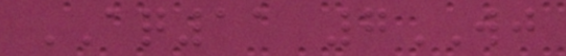AQ11 7WJ
